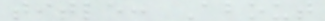title: About
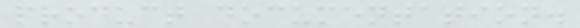product documentation.
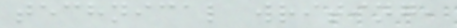technical writing,
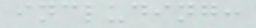including:
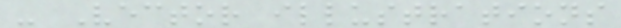- Vector illustrations
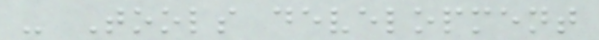- Tools development
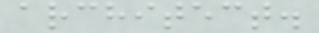architect.
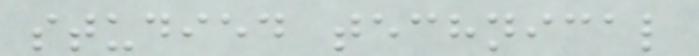studied technical
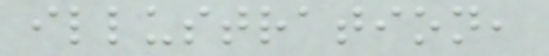illustration,
